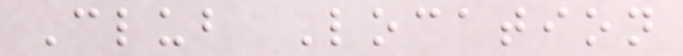Club Location
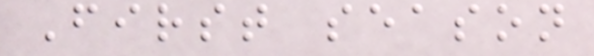First season
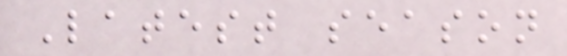Latest season
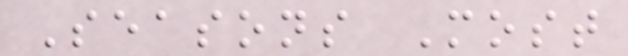Seasons Most
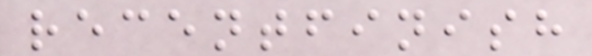recentfinish
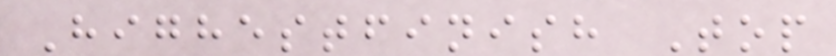Highestfinish Top
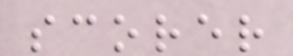scorer
